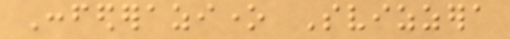Confederazione Svizzera
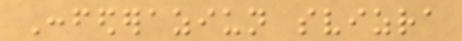Confederaziun svizra
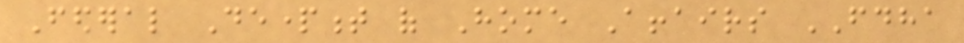Federal Department of Home Affairs FDHA
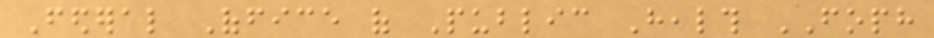Federal Office of Public Health FOPH
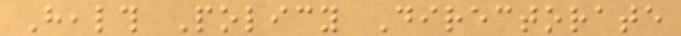Health Policy Directorate
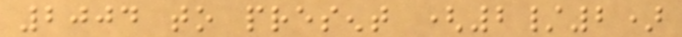2004 to present (2/2)
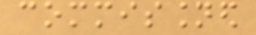commissioned
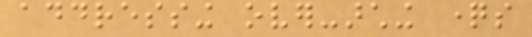addressing over-arching questions
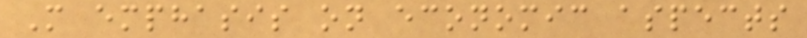More emphasis on economic aspects
